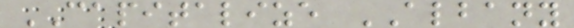CAPITALIZE ALBANY
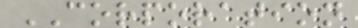CORPORATION
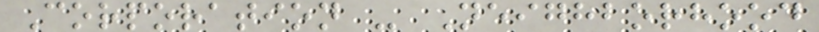Corporation - Neighborhood
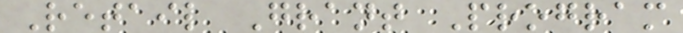Retail Grant Program
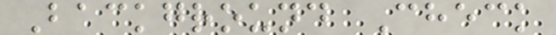Background Check
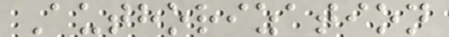Authorization
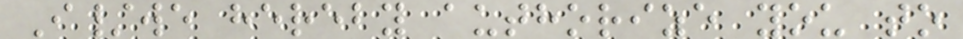I/we hereby authorize you to
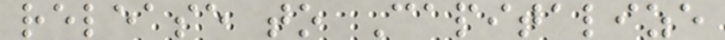release to Capitalize
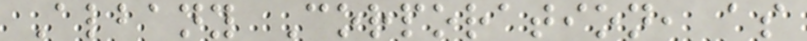Albany Corporation, as
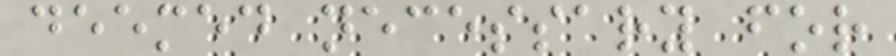deemed necessary for
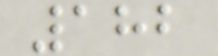182
